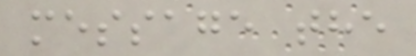message the
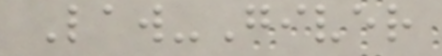Law-Giver
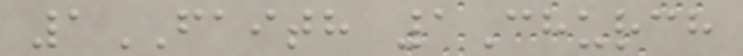1FAITH 1Church
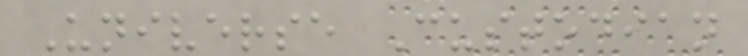Universe Custodian
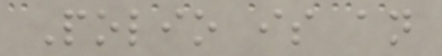Polio is an
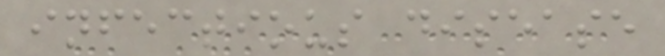infectious disease
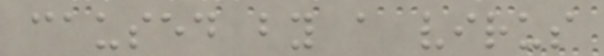caused by a virus
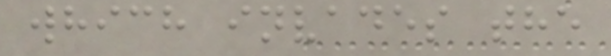which invades the
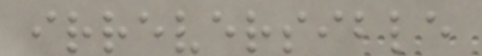irreversible
